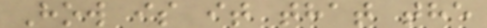How is it that the
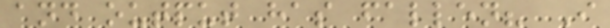and output has fallen? I
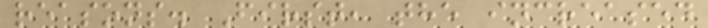reasons. First, the increased
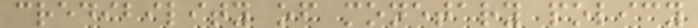credibility of monetary policy
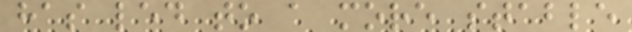has led to a more stable
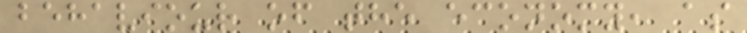behaviour of the economy, as
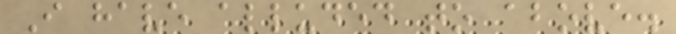I have alluded to above.
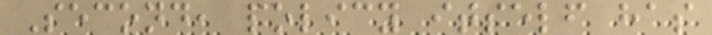Second, policy itself has
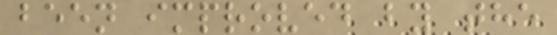been improved by the
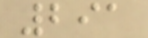291
